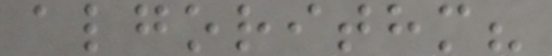algorithm?
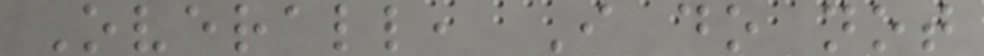Overall, I do not
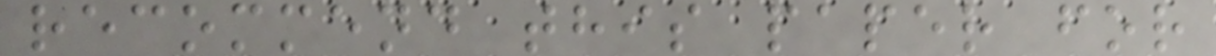recommend this paper for
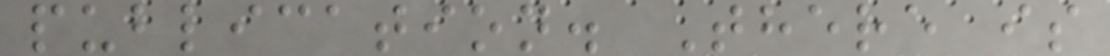publication. There is
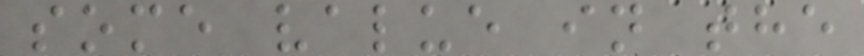some value in the
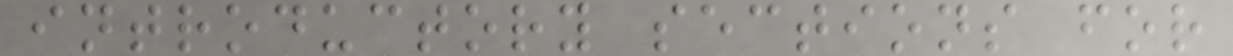introductory sections for
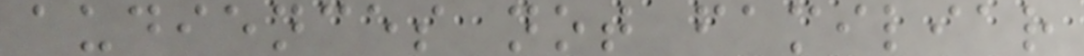audiences not familiar
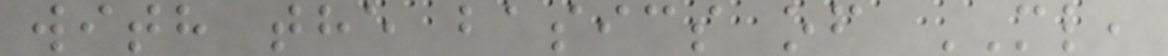with the basics of ML,
